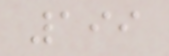199
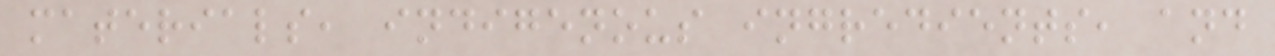materials, indigenous ingredients, and
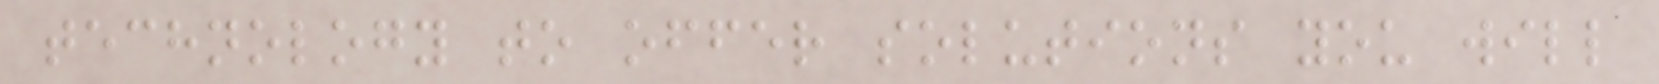technology to offer solutions you will
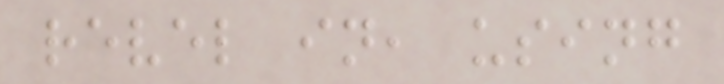revel in, using
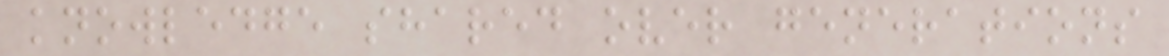knowledge shared over generations
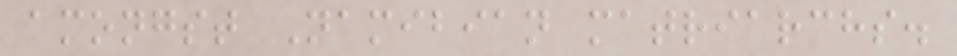amongst Namibian matriarchs.
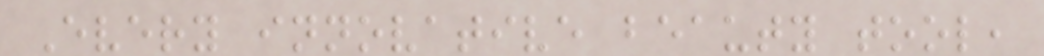Every innovative beauty tool,
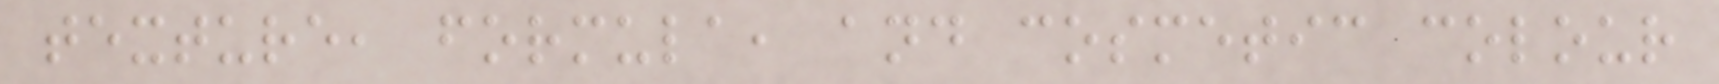texture, formula, and cosmetic colour
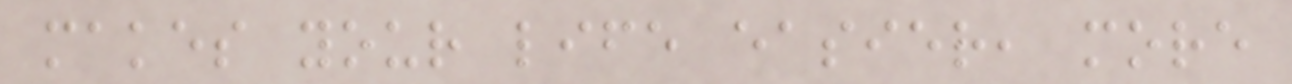makes your life easier, more
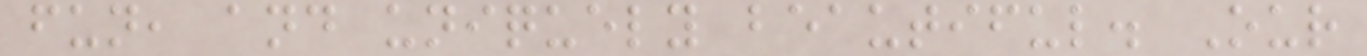fun, and uniquely beautiful. Our
